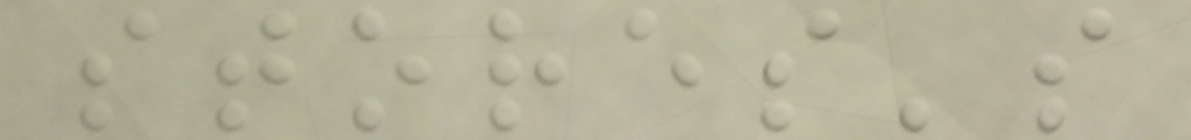stores's
